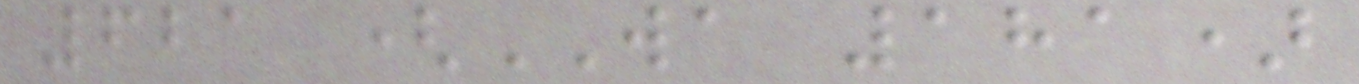621 (WA 181)
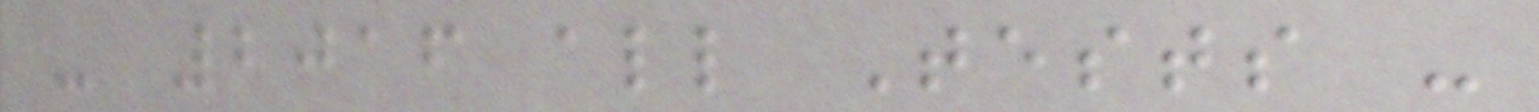- 2016 all Tests -
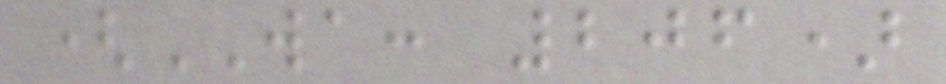(WA: 206)
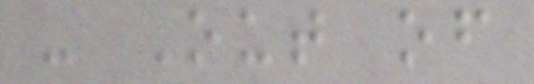- Out of
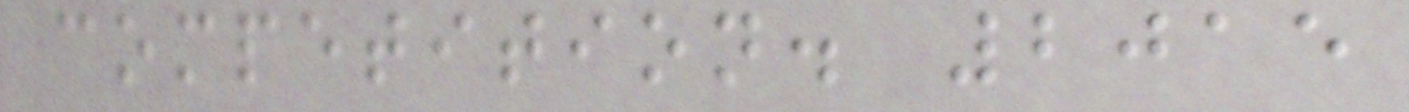competition. 2015
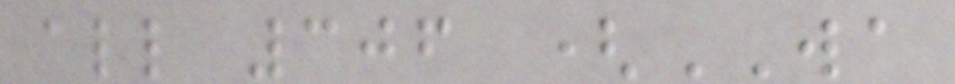all 306 (WA
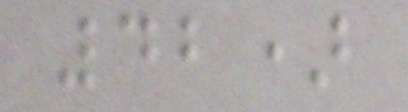42)
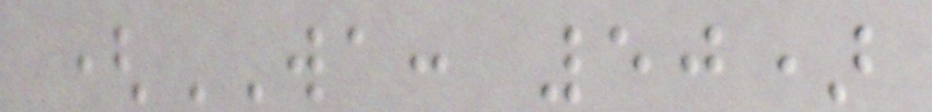(WA: 50)
